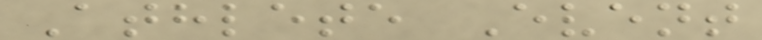Athlete Event
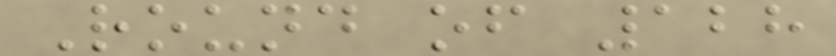Round of 128
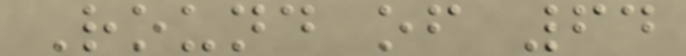Round of 64
